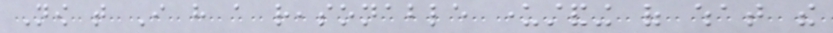Now that I have a reasonable understanding of what the
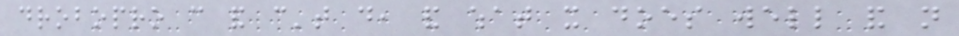drobopro can and can't do, and what it does well and not
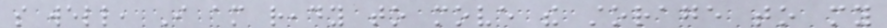so well, I am ready to move the storage to my
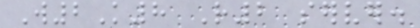W2K8 R2 server.
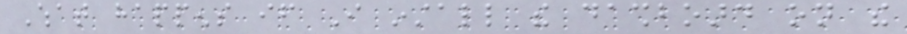What happens if I install the dashboard on the
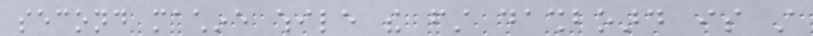second machine while the first dashboard is still
